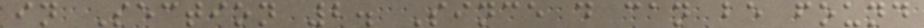in Section 2. Since d can be found
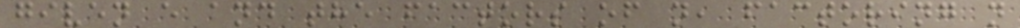given e and the factors of n, factoring n
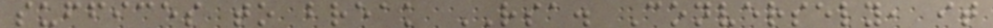suffices to break RSA. Conversely, it
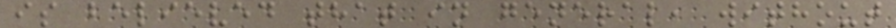is believed that in general, without
